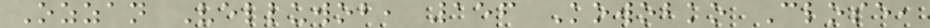Ozzan Velluwob, 156 Kowobko Close,
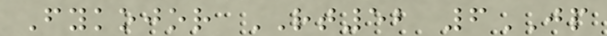Fykojor RT52 6JP
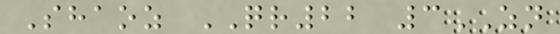Shaoz QR22 3ZN
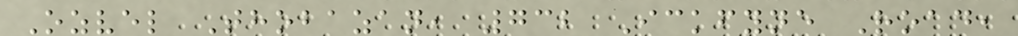Ozvel Thobazan, 732 Ickfyne Road,
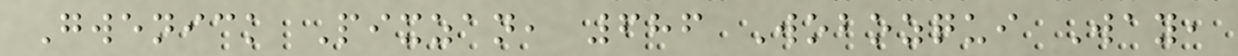Gwenick Pixzan, 686 Wobozqui Way,
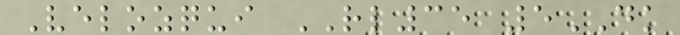Velozqui RL35 5DK
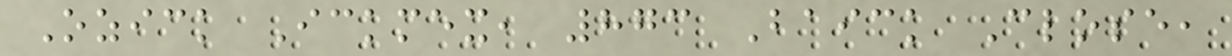Ozick Ickmex, 873 Baick Close,
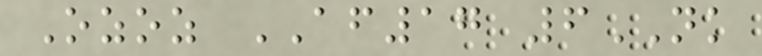Ozoz AF17 6NK
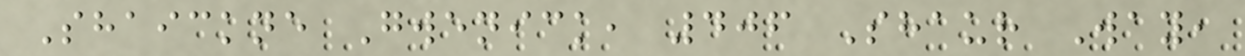Shaickne Gwenick, 406 Shaur Way,
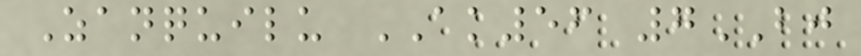Zanquilu AK56 7BJ
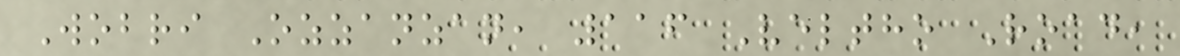Wobri Ozzanzan, 116 Veltho Road,
